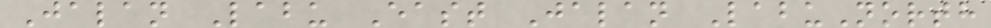Jalan Labu East Jalan LabuNorth
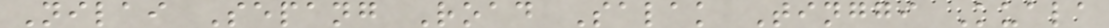Nilai Sepang Road Salak Tinggi Kuala
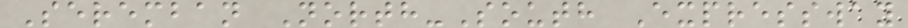Seremban North-South Expressway
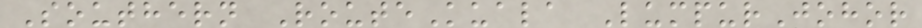Southern RouteKuala LumpurJohor
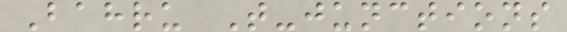Bahru T-junctions
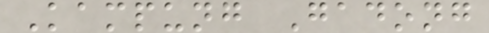Kampung Gadong
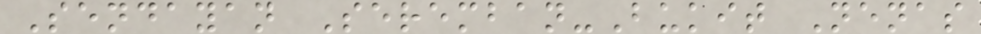Sendayan Seremban-Bukit Nenas
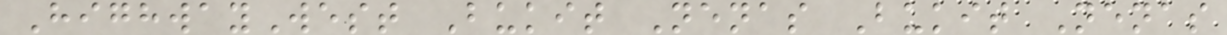HighwayWest Bukit Nenas Bukit Nenas
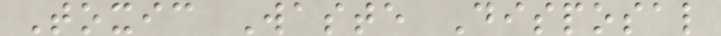Toxic Waste Disposal
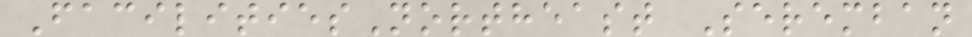FacilitiesNortheast Seremban
